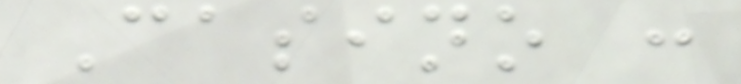Casino :
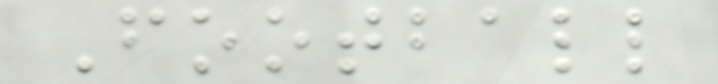Football
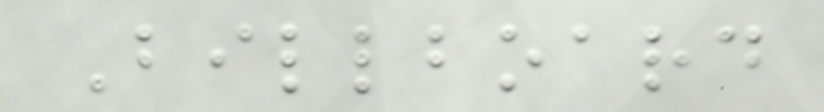Billboard
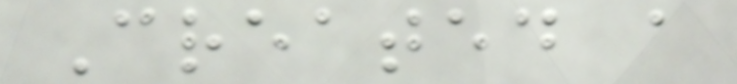Created a
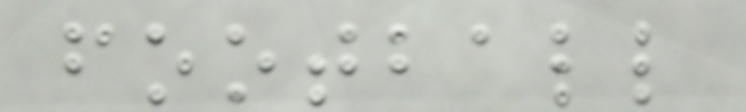football
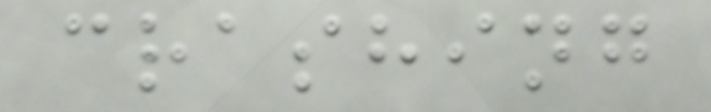crashing
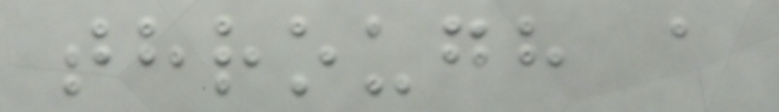through a
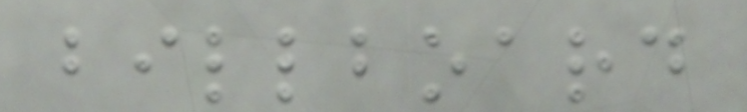billboard
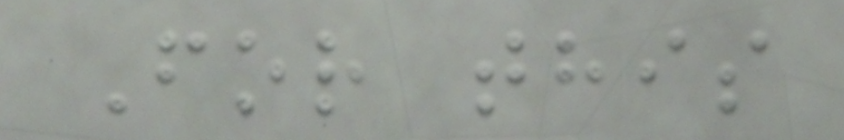For this
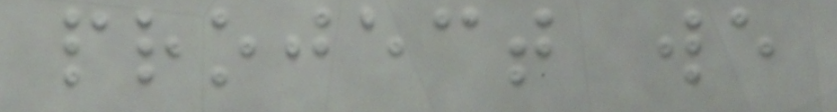project we
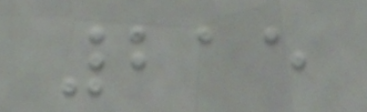215
